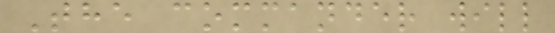The commander will
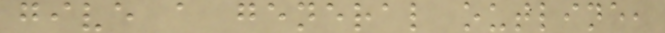give a general outline,
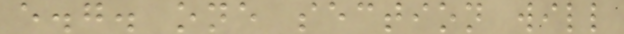e.g. one section will
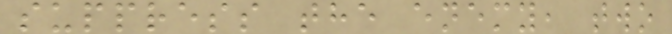suppress the enemy, two
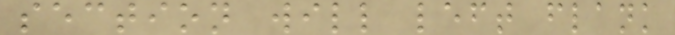section will left flank
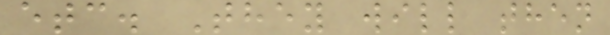etc. They will then
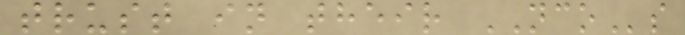trust in their NCOs
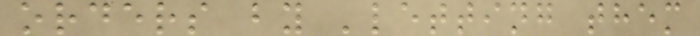orders by 'letting them
